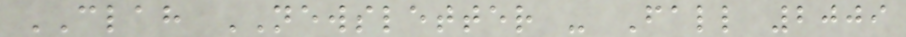CLAH NEWSLETTER - Fall 2009
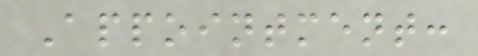Appointment:
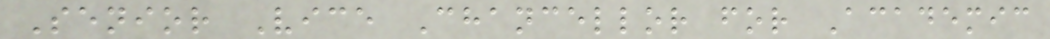Senior Vice Chancellor for Academic
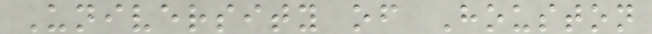University of Houston
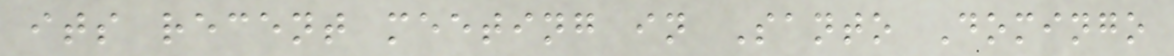its recent meeting in Santo Domingo
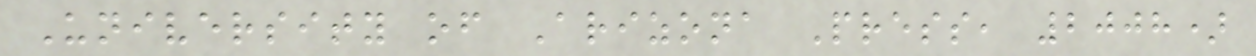University of Arizona Press, 2008)
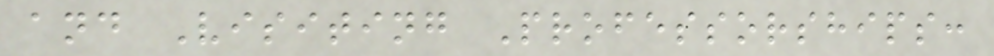and Visiting Professorships:
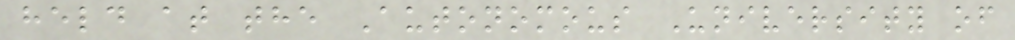held at the Autonomous University of
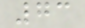73
